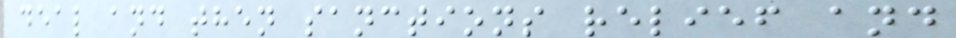deal and then sanctions relief and
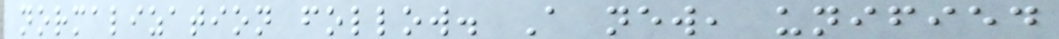normalization follow. A new, unified
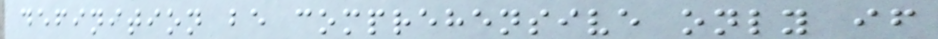definition be comprehensive only if
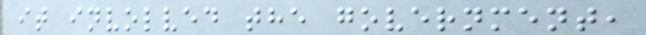it involved the government,
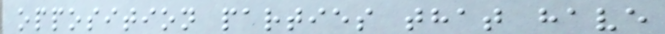opposition parties that have
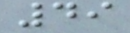49
